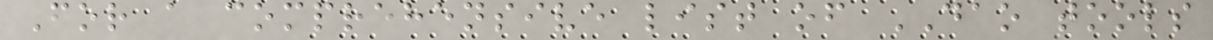For a comprehensive list of DAO tools
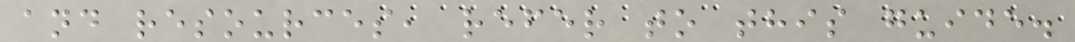and resources, refer to this guide.
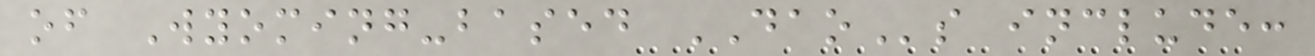of Wyoming-based DAOs include:
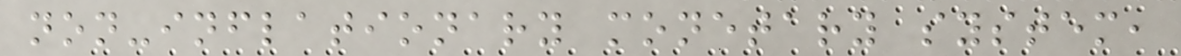non-inflationary monetary system,
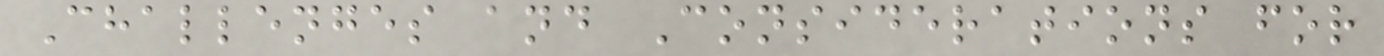Challenges and Considerations for
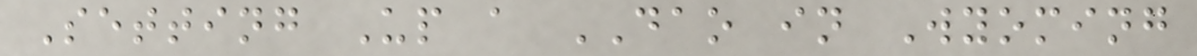Setting Up a DAO in Wyoming
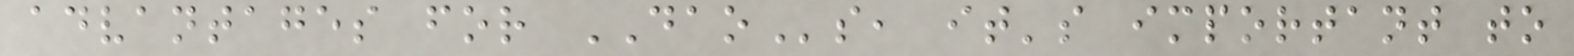advantages for DAOs, it's important to
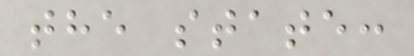the state:
